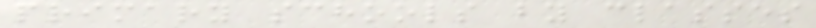primary schools by classes
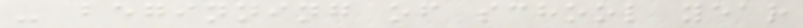- beginning of school year
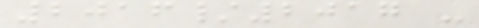2016/2017 -
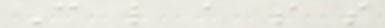C l a s s
